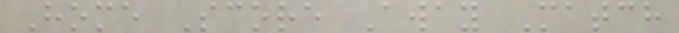Home Score Away Match
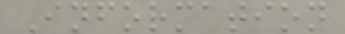Information
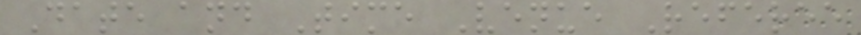Date and Time Venue Referee
